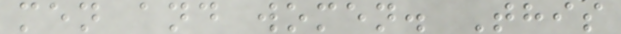men and women. This
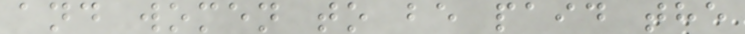and women to be paid the
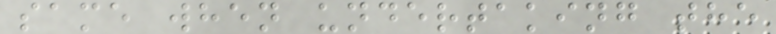same when undertaking the
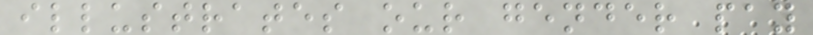illustrates our gender pay
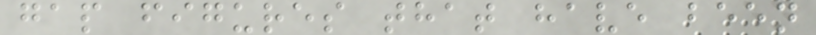gap figures that have been
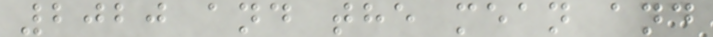2020 and the mean and
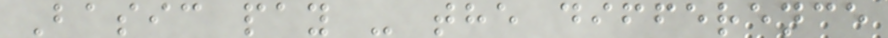Basic pay - the difference
